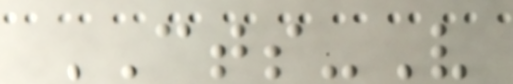CTS-V
